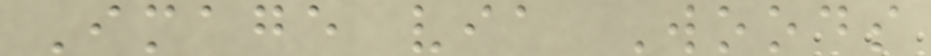Image via Woods
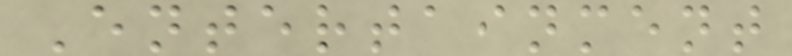Entertainment
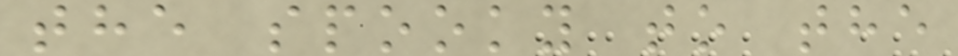the spooky to the
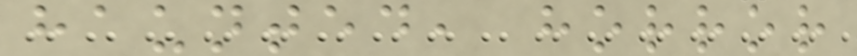haunted, horror
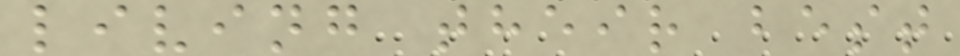living their best
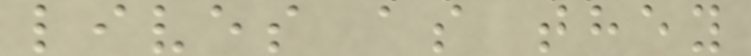lives as they
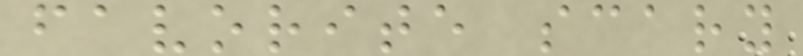favorite scary
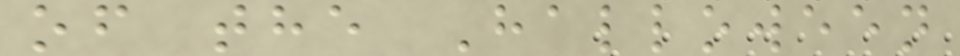of the Halloween
